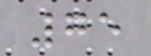75
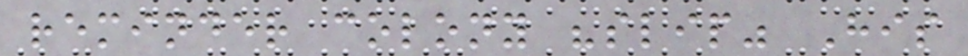reminder colony "slip" His
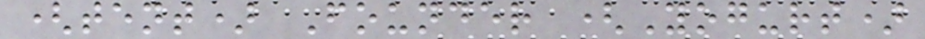(tent) Founder (Yogurt)
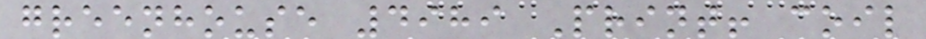greenhouse 4989 Print! coil
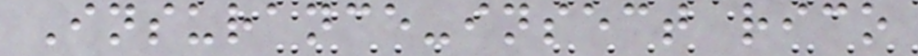Insurance-insect rico
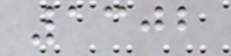1302
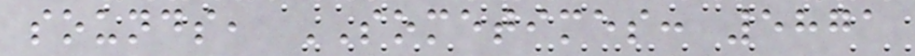sounds, SOMETIMES: 5871
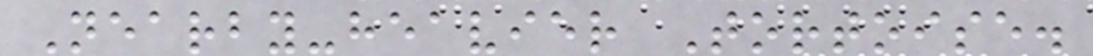Nearby-heavier Tortoise.
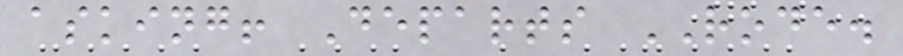asking! Departs RODE.
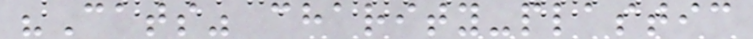"Cats" charity-plastic
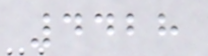4428
